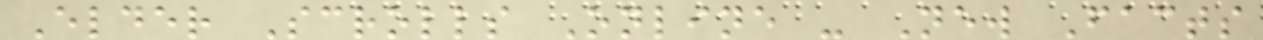Elder Scrolls Online - New Facts
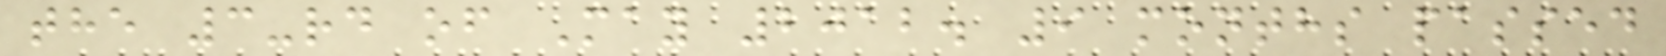the 3-rd of May 2012. 9 months passed
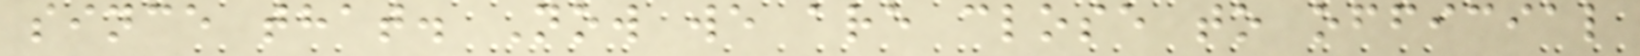since that. Now we are close to official
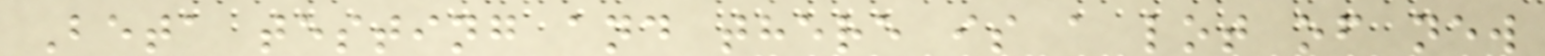Beta testing and there is a lot of new
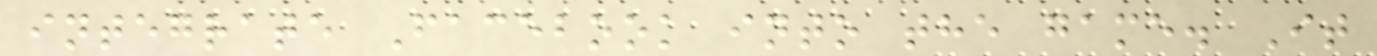integrate Facebook into the game. It
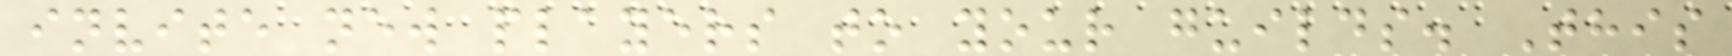invite new players to your guilds. This
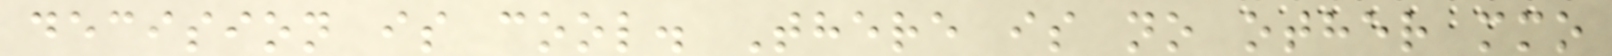decision is cool. There is no other mmo
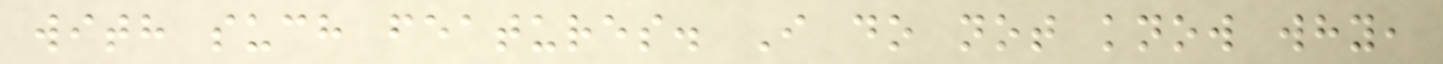with such features. I do not know why,
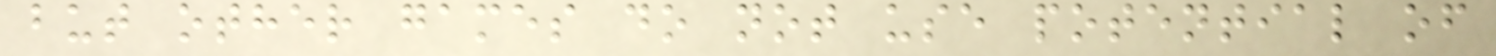but other games do not use potential of
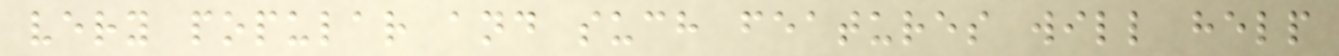very popular and such features will help
